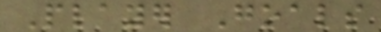Player Goals
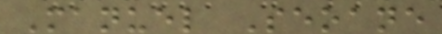Manuel Seoane
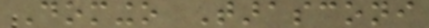Domingo Tarasconi
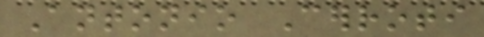Antonio Cerroti
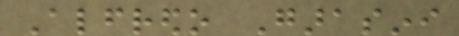Alfredo Garasini
